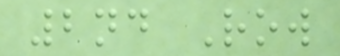2nd Row
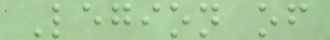Legion of
